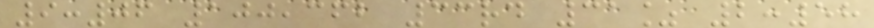9:06 100,362 33rd 31% 2:58
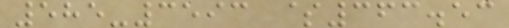585-3593 $363.53
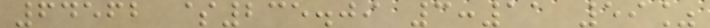64562 $235.09 3:11 59%
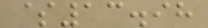$13.98
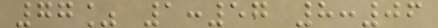77% 1:57 8:06
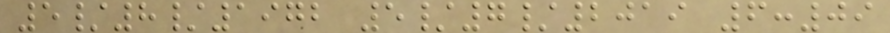5/8/1972 5/7/2019 6:09
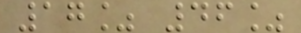17% 46%
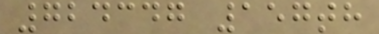724347 157th
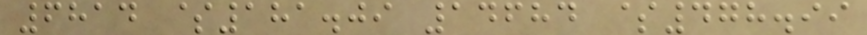6814 $181.09 14684 $478.99
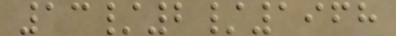13/2/1968
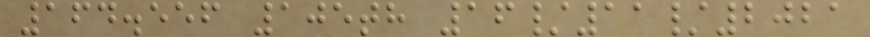164.556 105th 16/11/2021
